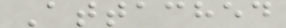Attached
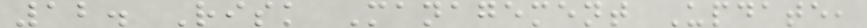12. Risk Management Update,
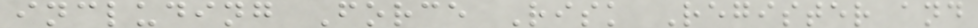including Force Risk Register and
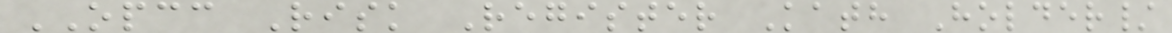OPCC Risk Register Kath Holder/
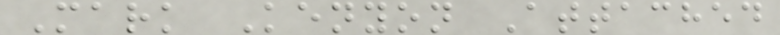Mark Kenyon Attached
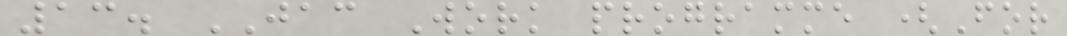13. JAC Work programme (For
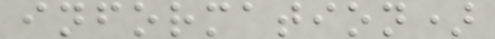information)
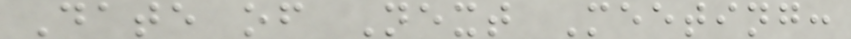Date of Next Meeting:
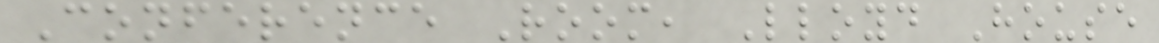Conference Room, Lloyd House
